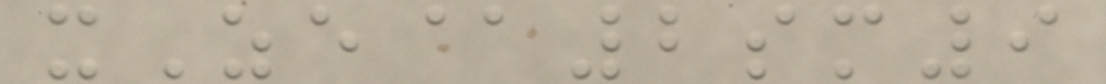xZe@2sm9
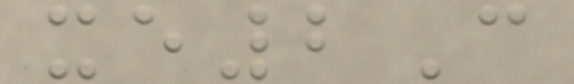xe2C
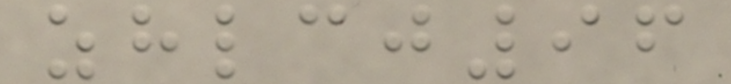zhlcj96
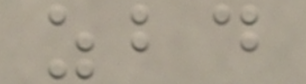zbd
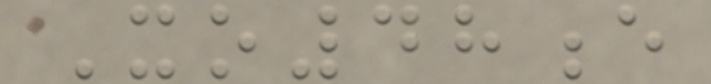Xo48e
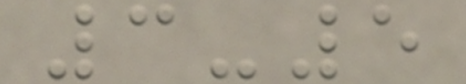3-5
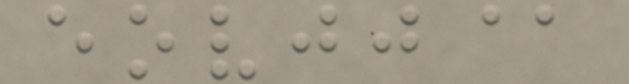eovjj@
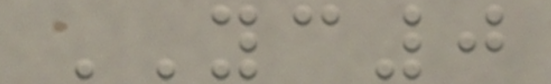YC0
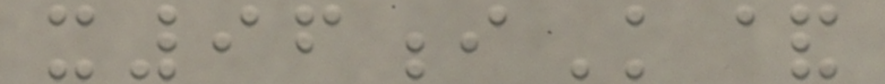x96iK&
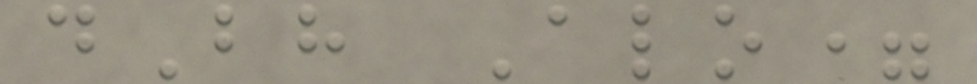dBh Alo=
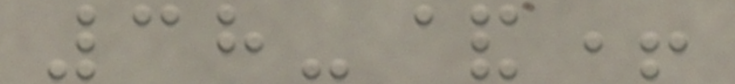38-&+
